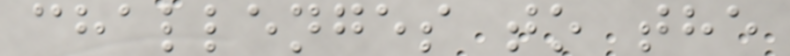challenges to the
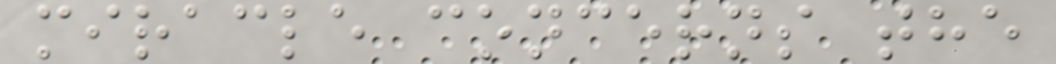miracle concerns the
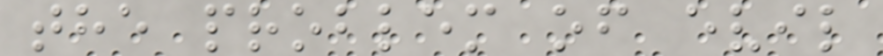the problem of evil
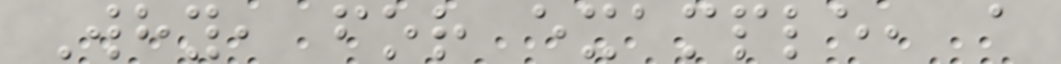Why, for example, a
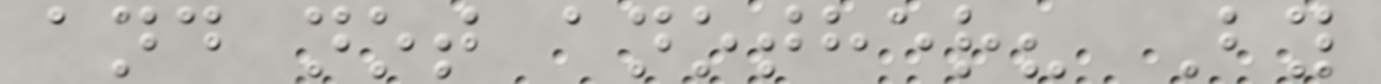and not another? By
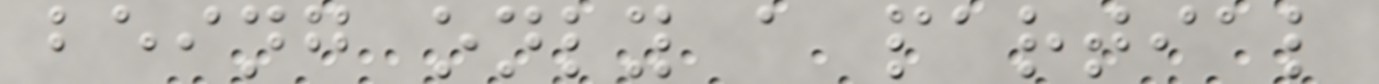being only a partial
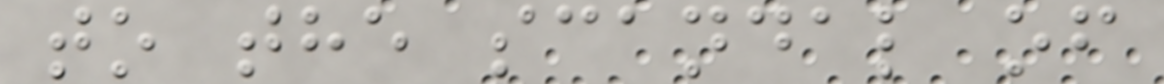to the scandal of
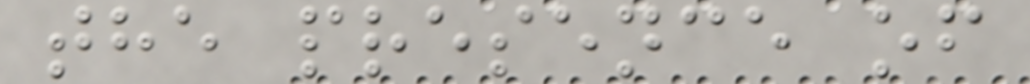the presence of
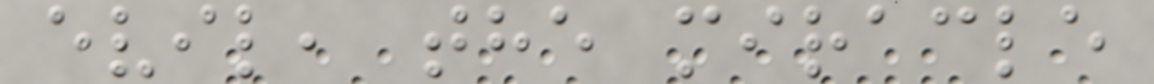evil, the miracle
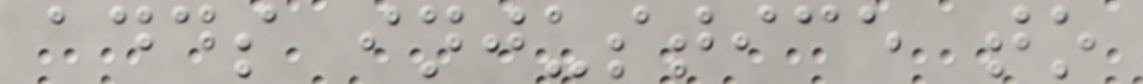adds injustice to
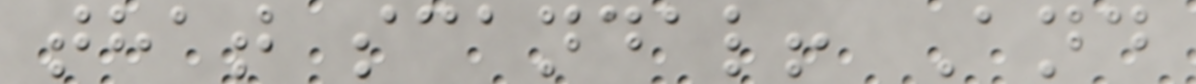that scandal! And
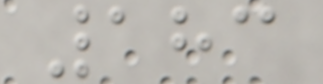183
